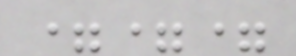===
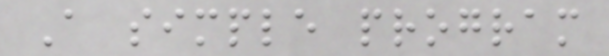A simple program
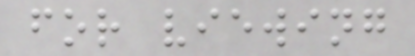for viewing
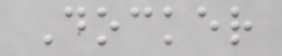Docker
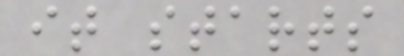it starts
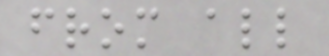from all
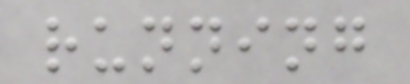running
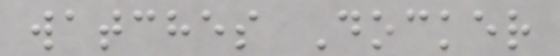watches Docker
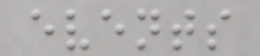events
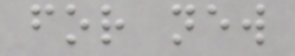for new
